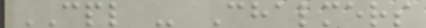CPL - Chalmers
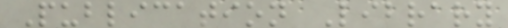Publication Library
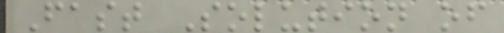Fast Solution of
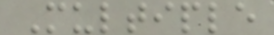Multiple
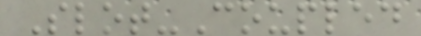Slot-Coupled
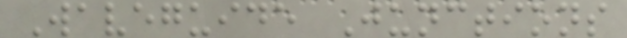Waveguide Junctions
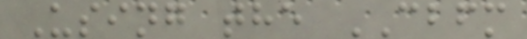Using the CBFM
